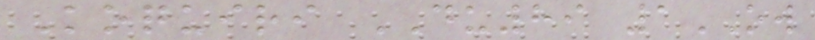Koquiri DU89 1OW
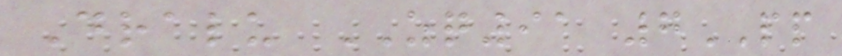Dralu ZQ91 7PP
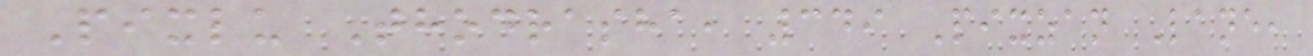Pixlu Thodrasha, 349 Pixzan Lane,
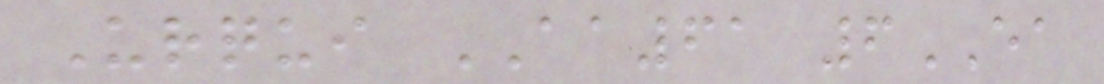Urqui AA61 6EA
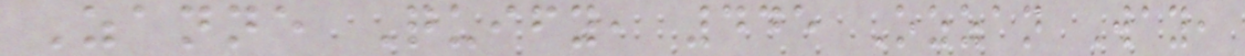Zanne Quify, 445 Ozzan Way,
